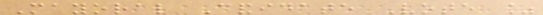Mayoral Candidate Vote %
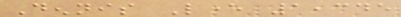Dennis Lever 1,345
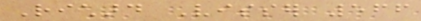Richard Visser 566
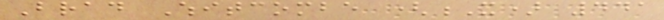Brad Whitcombe (X) 441
